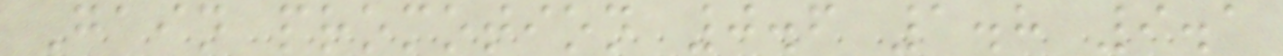Gain promotion 0.6 1.8 9.1
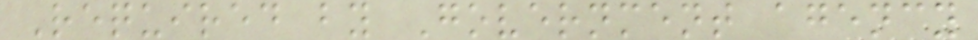Required by Government agency
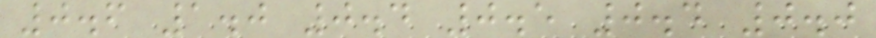0.6 1.0 0.4 0.5 0.4 0.0
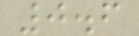0.6
